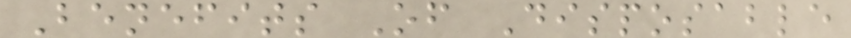Benefits Of Disposable
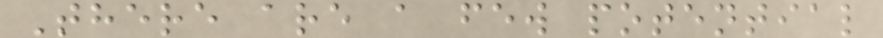There are a few potential
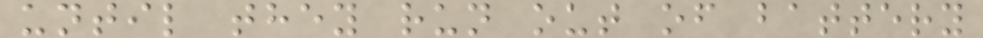until they run out of battery
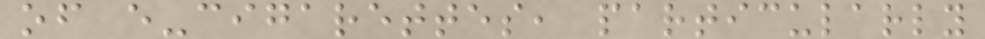of e-cigarettes, particularly
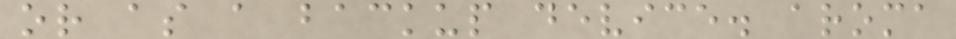or as a backup device. aroma
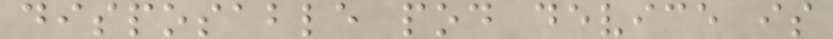disposable pod device is
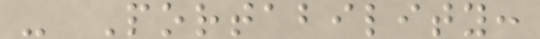- Portability:
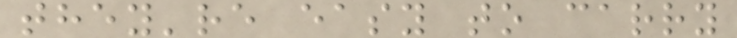they're easy to carry
